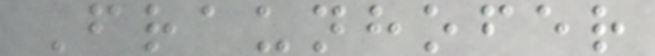Fraunhofer
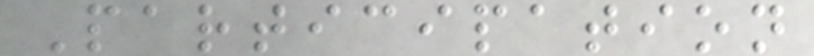Participation
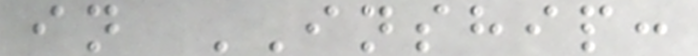in INSHIP:
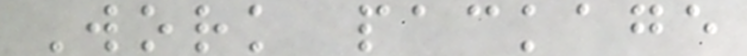Work package
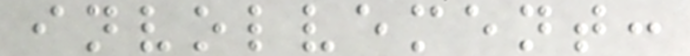involvement:
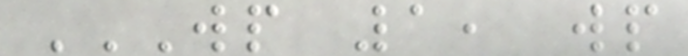WP 1, WP
